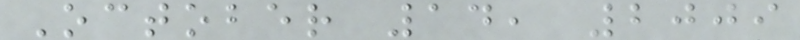October 14, 2009
